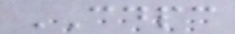CDPC
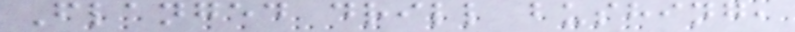Flanged drill bushing,
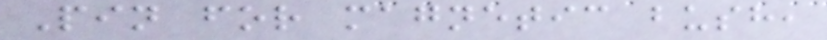Pin for magnetic bush,
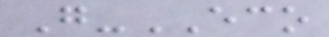G-ECO
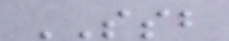SSB
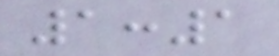1:1
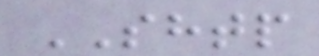SHTP
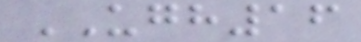UGH16
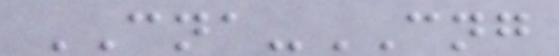CNA-CNG
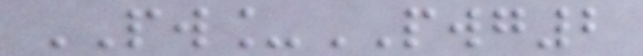PW_PWG2
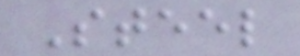Steel
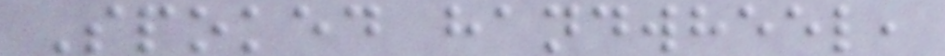Spoked handwheel,
